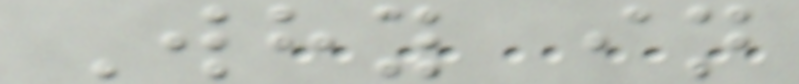Why in
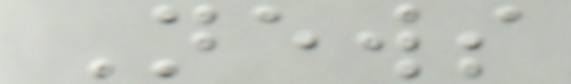News
